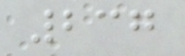237
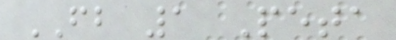FB 1 Peta
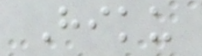Hiku
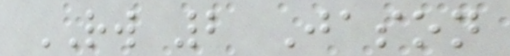RW 2 Jason
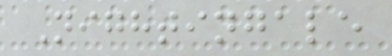Nightingale
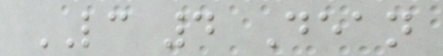LC 4 Dean
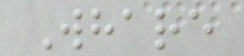Whare
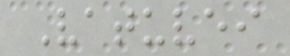Vatuvei
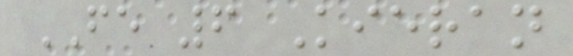FE 6 Kieran
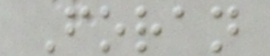Foran
